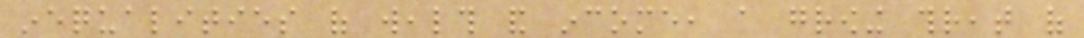inequalities of wealth and income, a growing threat of
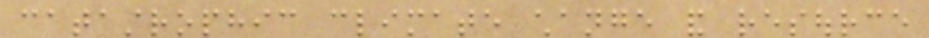catastrophic climate change and resource
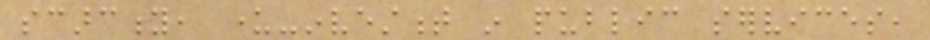scarcity, under-investment in public services,
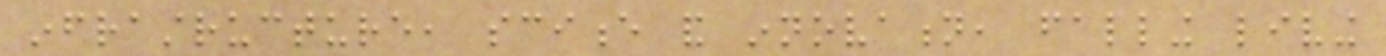infrastructure, science and innovation, falling living
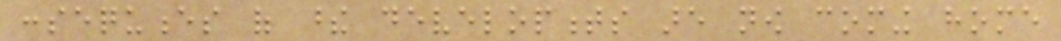consequences of these developments are now coming home
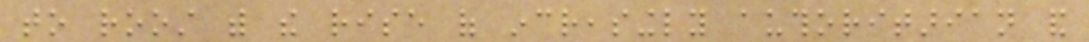to roost with the rise of increasingly authoritarian and
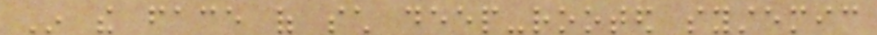In the face of such deep-rooted systemic
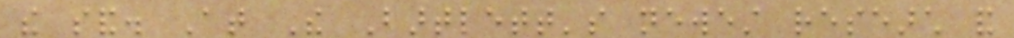the sand. At The Bartlett's newest research and
